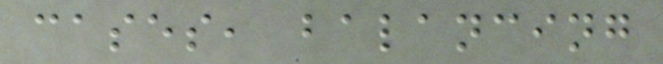cases, balancing
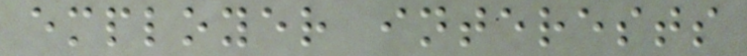employer interests
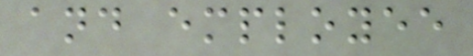and employee
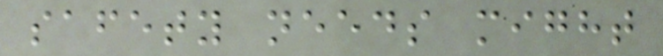safety needs might
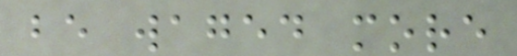be waged more
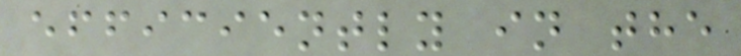efficiently in the
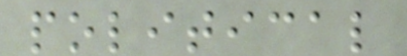political
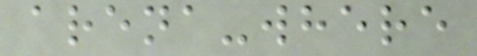arena-where
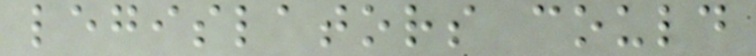legislators could
